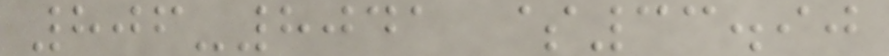806-8041 $33.90
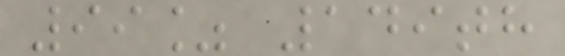99% 149th
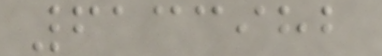6133982
